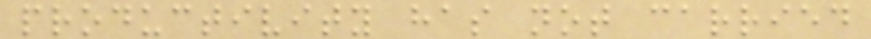productivity has not carried
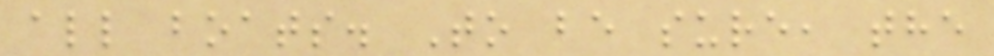all boats. To be sure, the
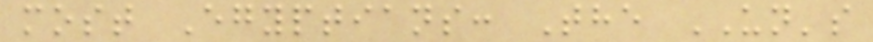most Egyptians: The UN's
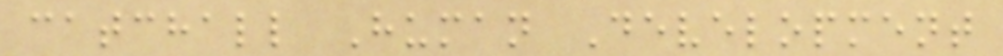catchall Human Development
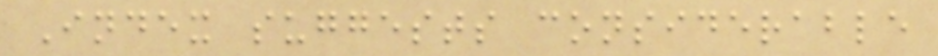Index suggests considerable
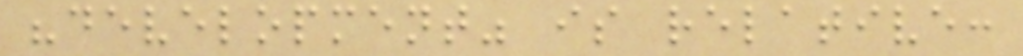"development" is relative:
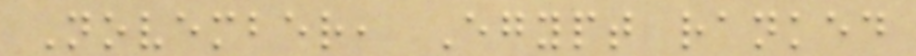November, Egypt ranked
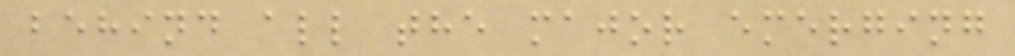behind all the major emerging
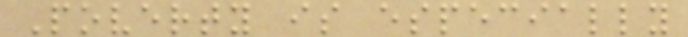Poverty is especially
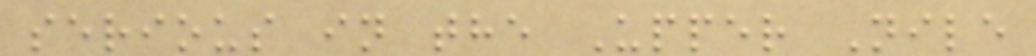serious in the Upper Nile
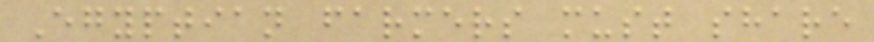Egyptian farmers must share
